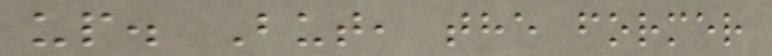up. But, the former
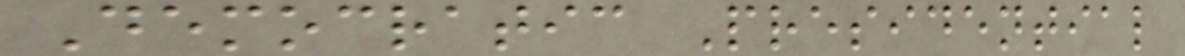Democratic Presidential
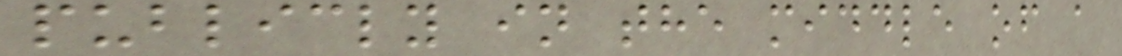publicly in the middle of a
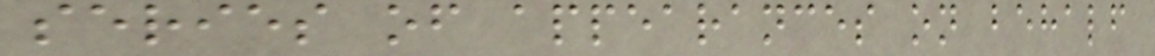series of appearances on behalf
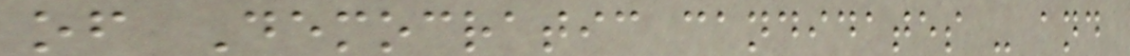of Democratic candidates - and
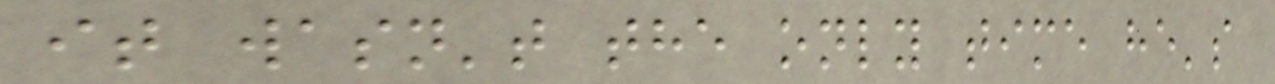it wasn't the only time he's
